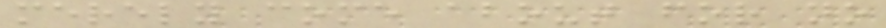merely come about for no
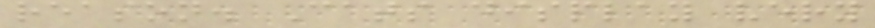reason. Cats display very
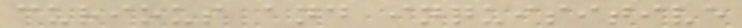curious and inquisitive
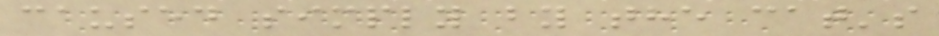caused simply by the cat's
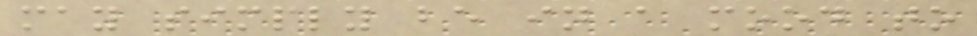may simply be in a mood to
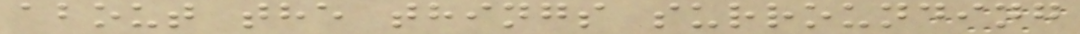about the things surrounding
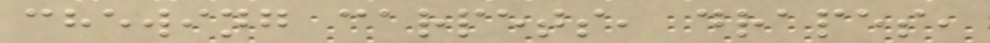chewing carpets, drapes,
